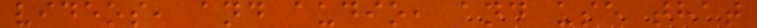videos, and audio, and use that
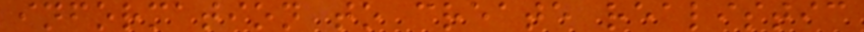information to create realistic
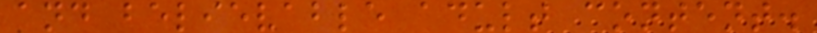and believable adult content.
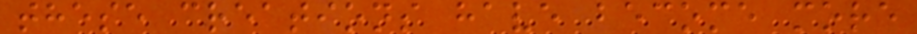these creations have become more
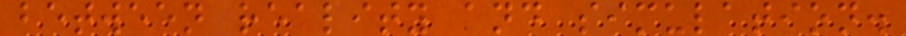between reality and simulation.
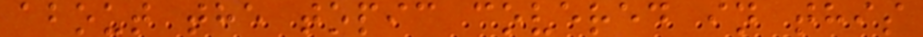about the topic covered in this
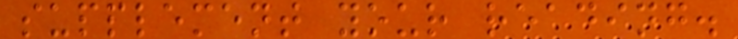supplement your reading.
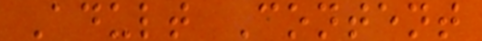Adult Content
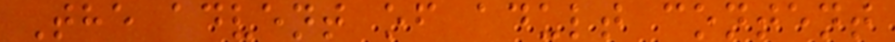The advent of adult content
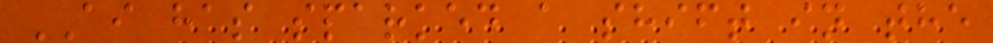AI has sparked a shift in the
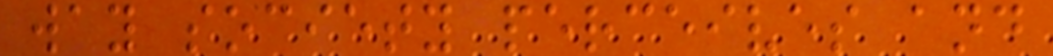way society perceives and
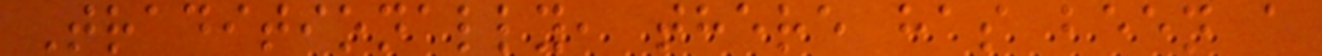Traditionally, there has been a
